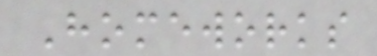Homeworks
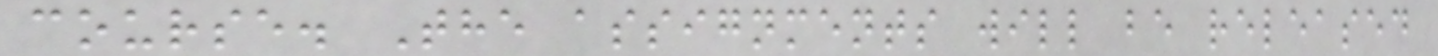course. The assignments will be released
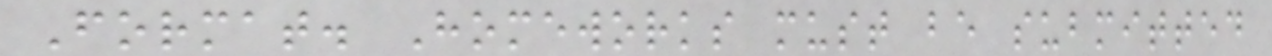Format. Homeworks must be submitted
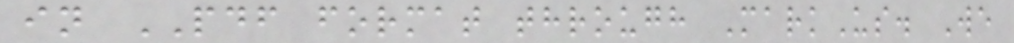in PDF format through MarkUs. We
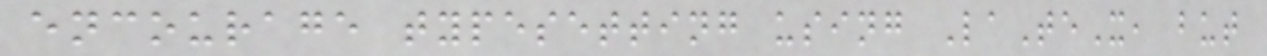encourage typesetting using LaTeX, but
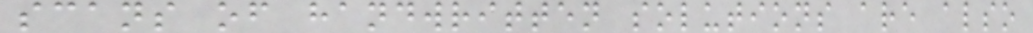scans of handwritten solutions are also
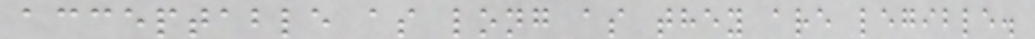acceptable as long as they are legible.
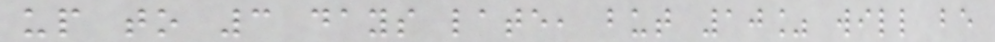up to 3 days late, but 10% will be
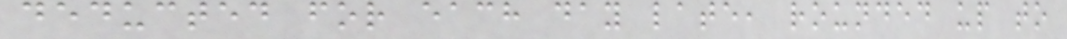deducted for each day late, rounded up to
